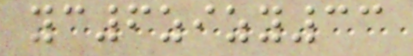yc6zizy33
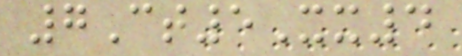7Ct5Xx4
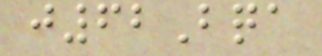j62Bqa
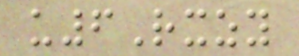u6Rxzy
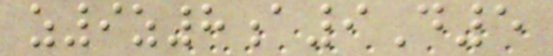z9z8a9D5
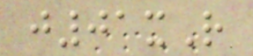j01xR
